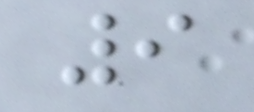9
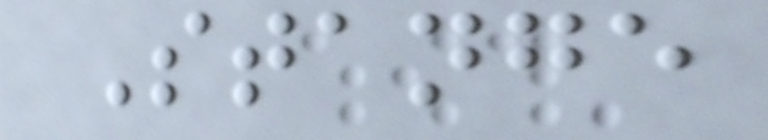Stange
